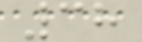38
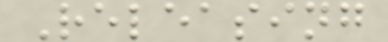Releasing
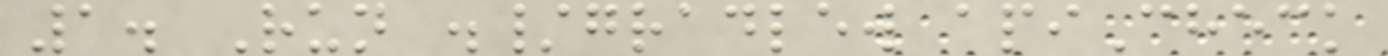1. Run ./gradlew apiCheck
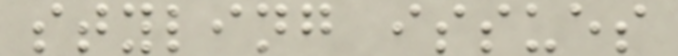styling issues
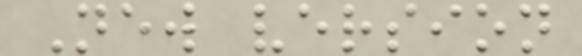New version
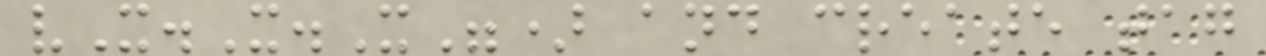vX.X.X") and create tag
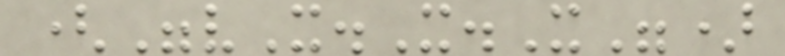("vX.X.X")
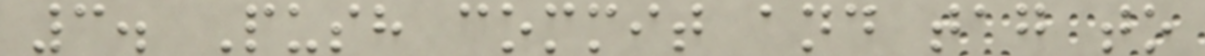3. Push commit and tag to
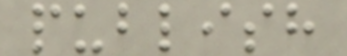publish
